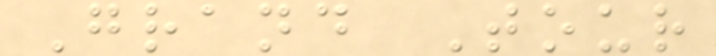Grand Tour
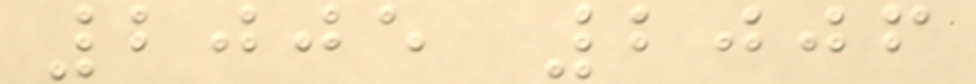2005 2006
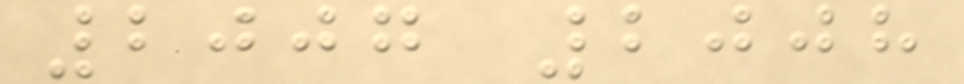2007 2008
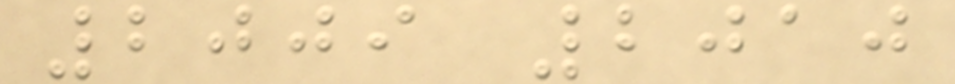2009 2010
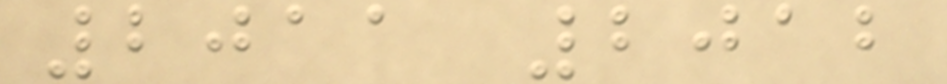2011 2012
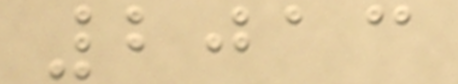2013
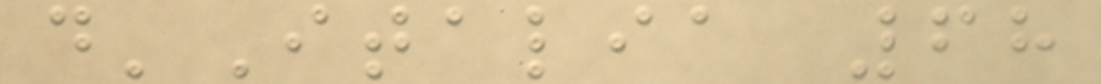d'Italia 68
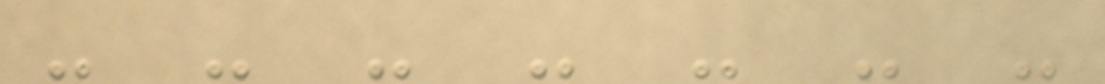- - - - - - -
